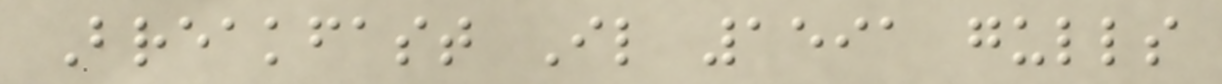Breakfast Il 1591 gulls
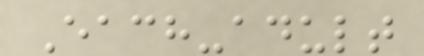Each-adult
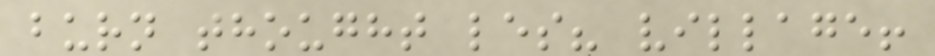burn thought les? village!
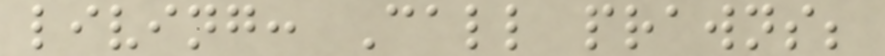living: Call prawns;
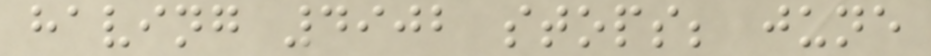having 4902 stops; june
